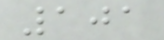101
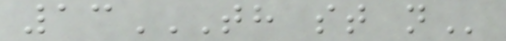13TH ST N
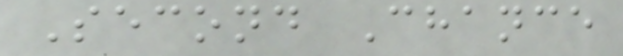Second Chance
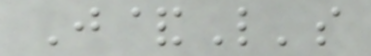J&L's
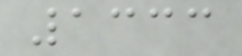1333
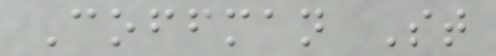Coffman St
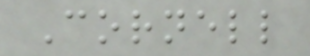Cornell
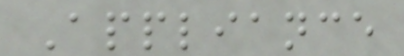Appliance
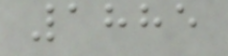1885
